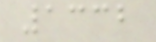1332
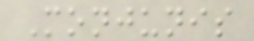Monjunis
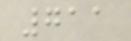711
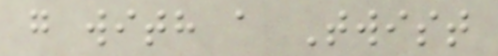g with a Twist
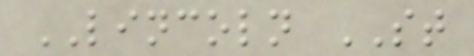LINCOLN ST
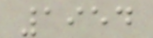1954
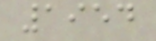1954
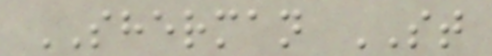SHERMAN ST
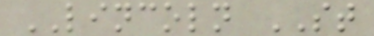LINCOLN ST
